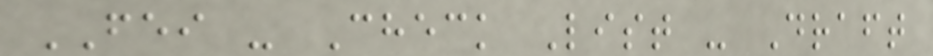FEI - Check List - Draft
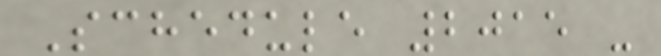Schedule 2015 -
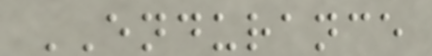ENDURANCE
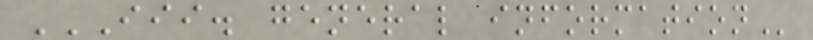III. GENERAL INFORMATION
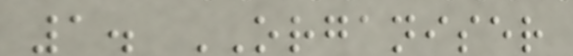1. ORGANISER
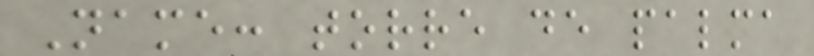Name: torre de palma
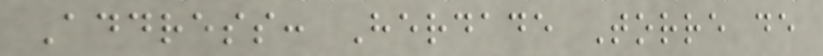Address: Herdade Torre de
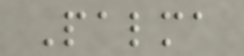Palma
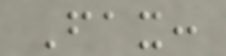Fax:
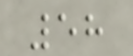58
